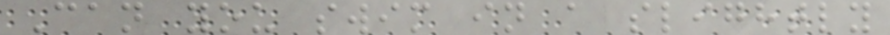Can you swim in a slightly
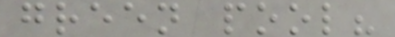green pool?
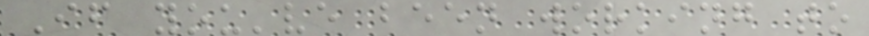If you've been working to
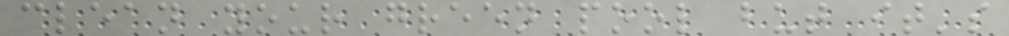clean your green pool but it's
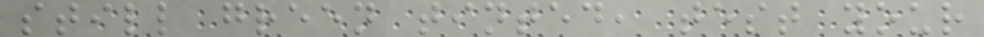still green tinted, test your
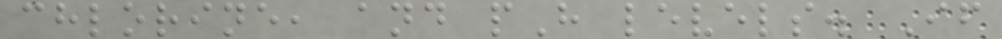chlorine, and pH levels. If
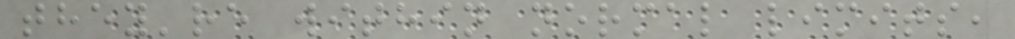they're within normal limits,
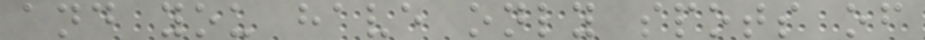and you have only spots of
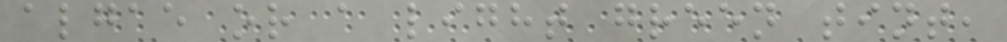algae or a light green tint,
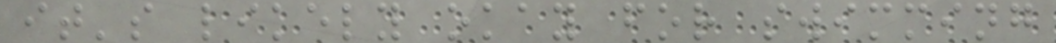it's likely okay for swimming
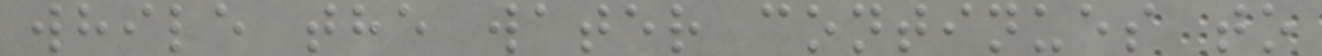while the water continues to
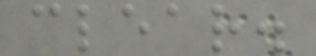clear.
